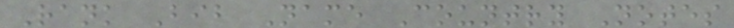Rank Bib Name Country Notes
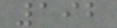192
